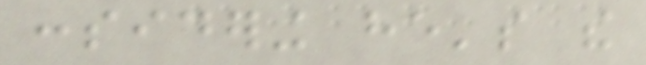considering he's the
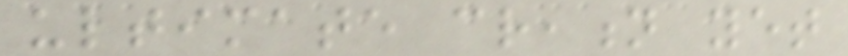ultimate creation yet
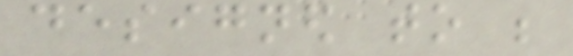designed to be
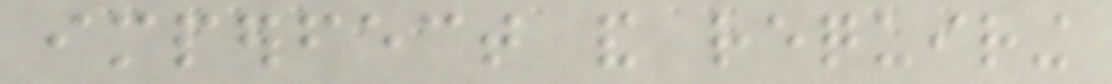imperfect and requiring
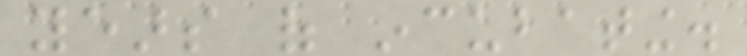years of incubating.
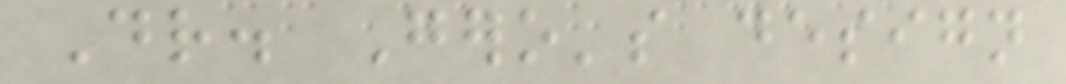Dr. Gero's design
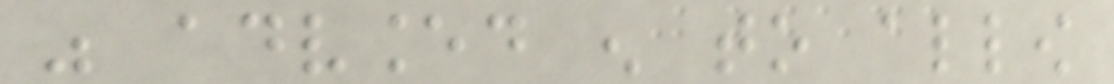was advanced enough to allow
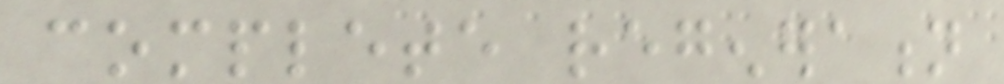complete regeneration
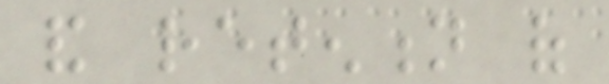and retention of
